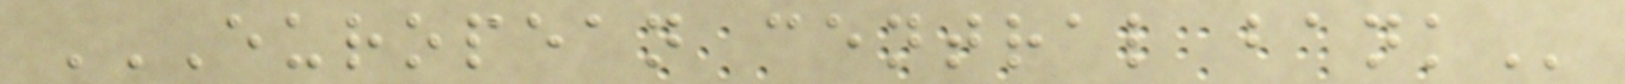EUROPEAN CENTRAL BANK
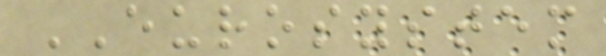EUROSYSTEM
